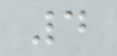4
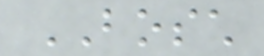BOSCH
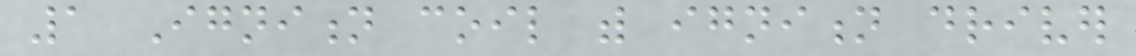1 Ignition coil with ignition driver
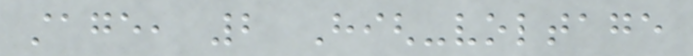stage, 2 High-voltage
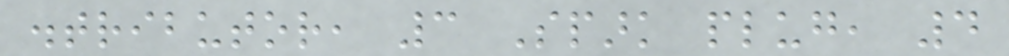distributor, 3 Spark plug, 4
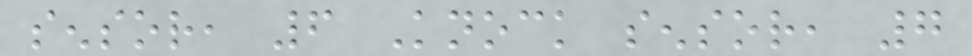sensor, 6 Knock sensor, 7
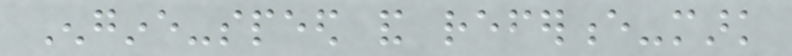Engine-speed and reference-mark
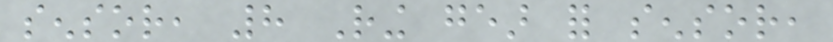sensor, 8 Ring gear for sensor,
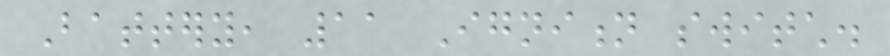Battery, 11 Ignition switch.
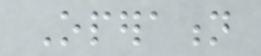Operation
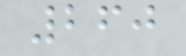260
